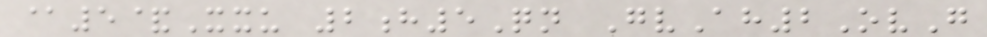@5&Xxu 2h5Qn GvAh2OvG
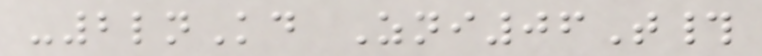-2lnKd Zni06T#
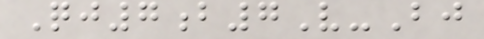Qj7b7V-Bj
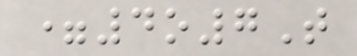=4o7T
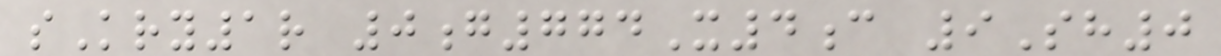sKry1r 0g774X4c 9Sh0
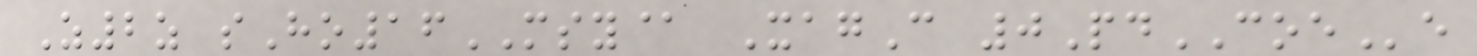Z2z sHo16MSY@ XagC 0PdCOEe
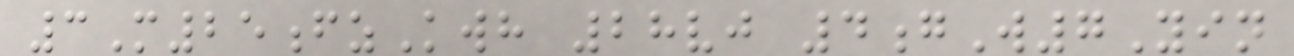3M25fzKwh 28vj 4gW7Yin
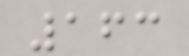163
